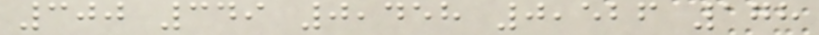300 349 0,458 0,526 178
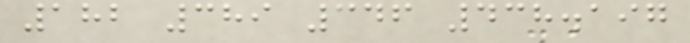182 389 346 438.197
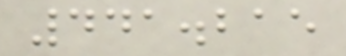441.215
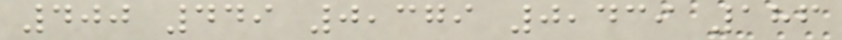400 449 0,379 0,439 186
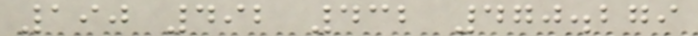190 492 432 470.279
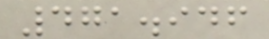471.946
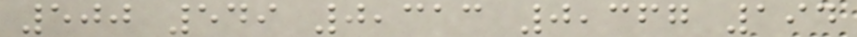500 549 0,313 0,367 194
